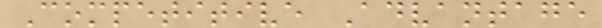Competitive Advantage
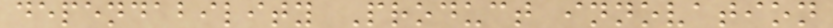dependability Product innovation
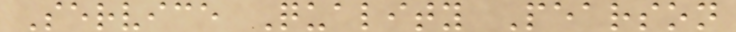Service Quality Pearson
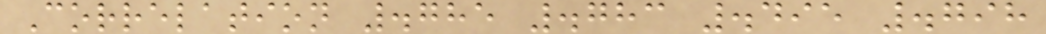Correlation .785 .783 .495 .798
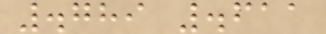.789 .611
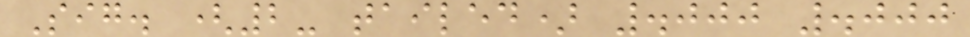Sig. (2- tailed) .000 .000
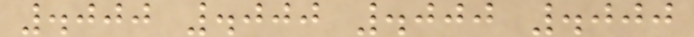.000 .000 .000 .000
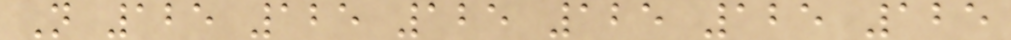N 125 125 125 125 125 125
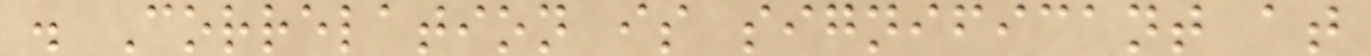. Correlation is significant at
